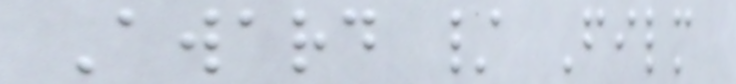Award / Film
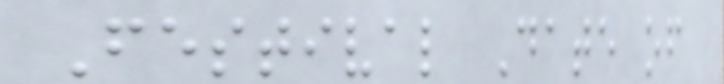Festival Date of
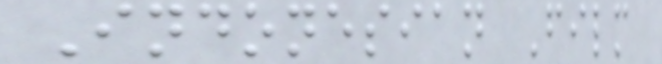Indonesian Film
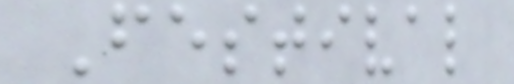Festival
